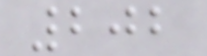202
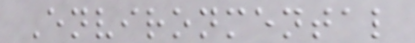Environmental
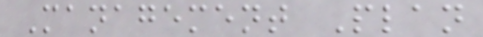Management Plan
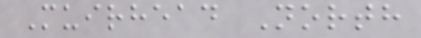Muirhead North
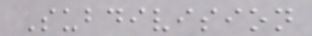Subdivision
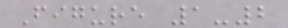Figure 1-2
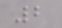2
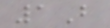1B
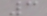3
